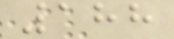188
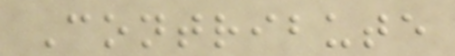Contribute
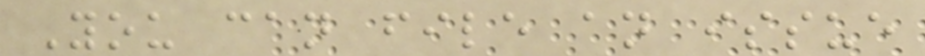You can file an issue
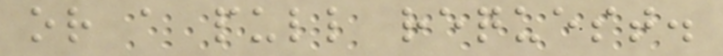or a pull request.
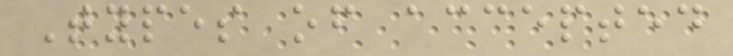Types of accepted
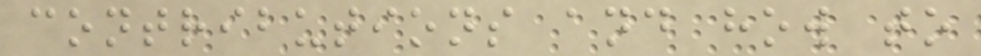contributions and how to
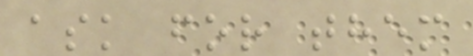ask for them
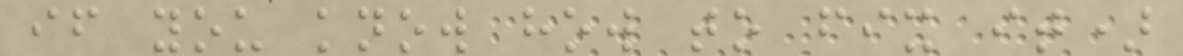if you know how to fix it)
